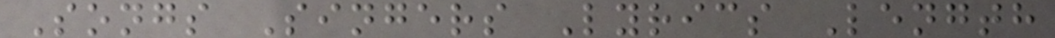Songs Singers Lyrics Length
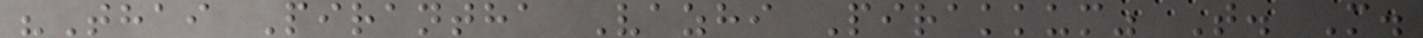"Thai Pirantha Vazhi Pirakkum" T. M.
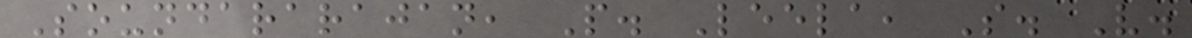Soundararajan, P. Leela, S. V.
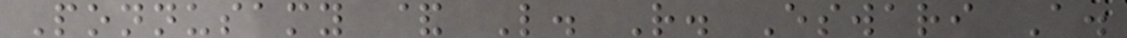Ponnusamy & L. R. Eswari A.
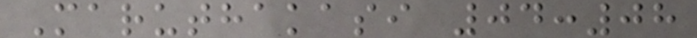Maruthakasi 04:08
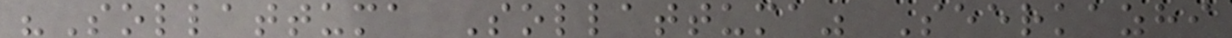"Sollattuma Sollattuma" Seerkazhi
